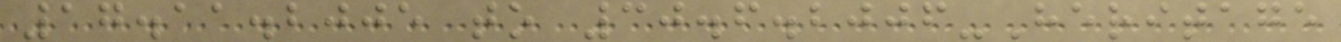17.11.2005 to 30.6.2006-Heritage
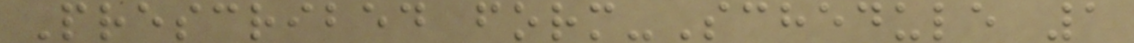Prescribed form-Schedule 1
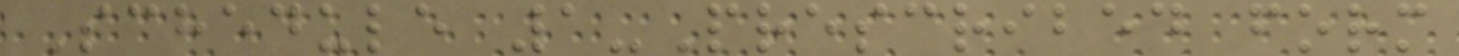Schedule 1-Prescribed form
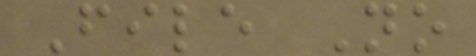File No
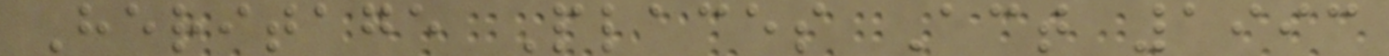Heritage Places Act 1993
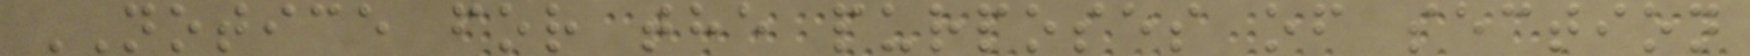NOTICE for the purposes of section
